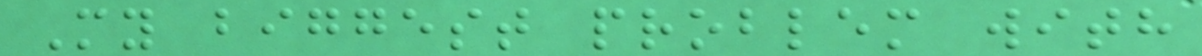My biggest problem with
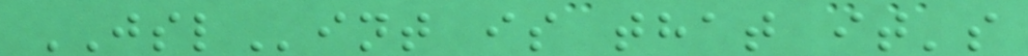JSLint is that it's
